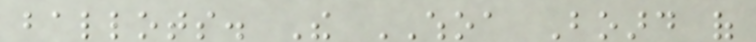ballots. The WHOA Board of
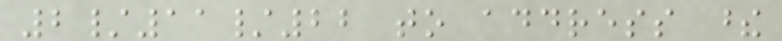2/11/22 to address these
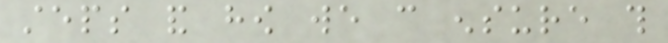steps and how we can ensure this
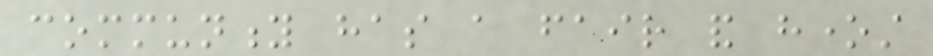community has a fair and honest
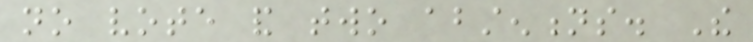no vote and two abstentions. The
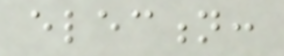election:
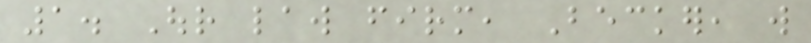1. Our law firm, Becker, will
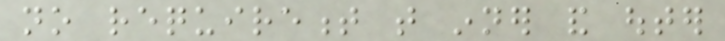no requirement that inner and outer
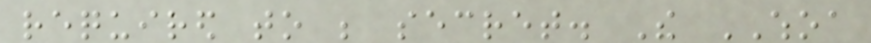required to be secret. The WHOA
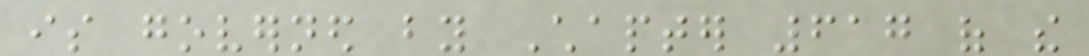is governed by Chapter 617 of the
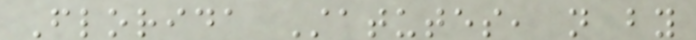Florida Statutes, not by
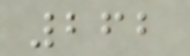262
